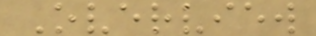Overview
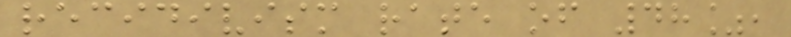recidivism rate of 48%,
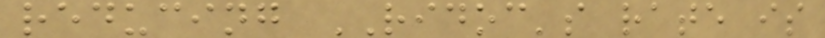reducing RIDOC's rate is
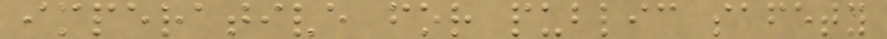imperative for public safety
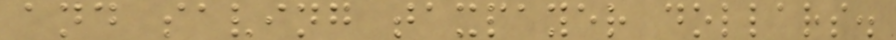and saving taxpayer dollars.
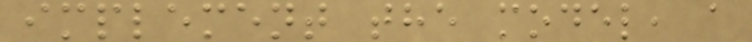implement the model, a
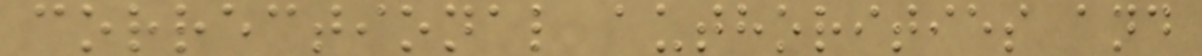correctional authorities and
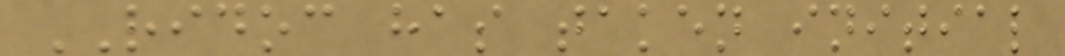RIDOC has taken initial
